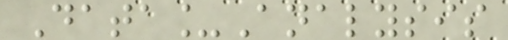Data_Analysis
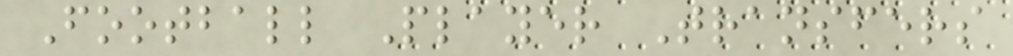Football Player Transfers
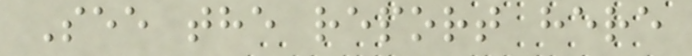See the report here
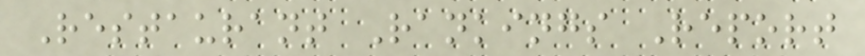Restaurant Rankings Report
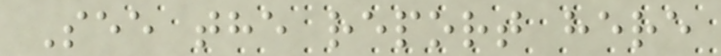See the report here
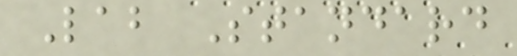Lab Standard
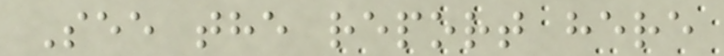See the report here
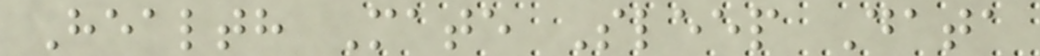Health Mate Sleep Data
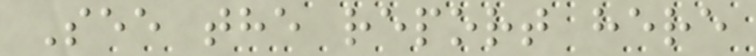See the report here
